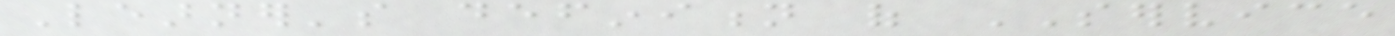Learner's definition of SERVICE
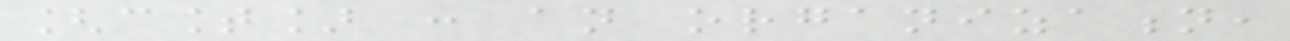[count] : an organization,
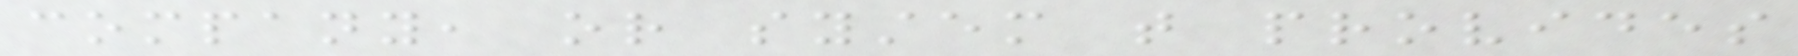company, or system that provides
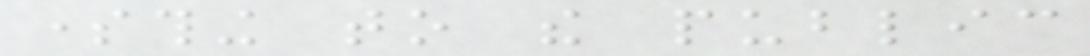something to the public
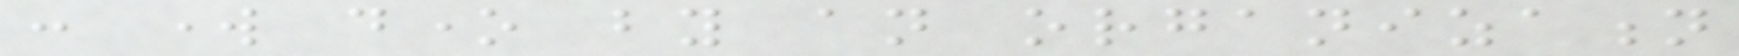: work done by an organization
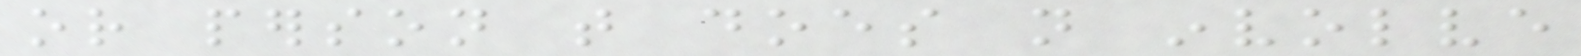or person that does not involve
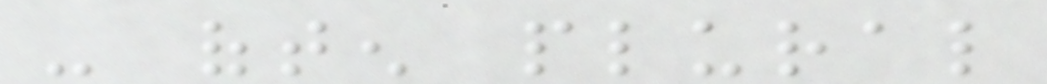- often plural
